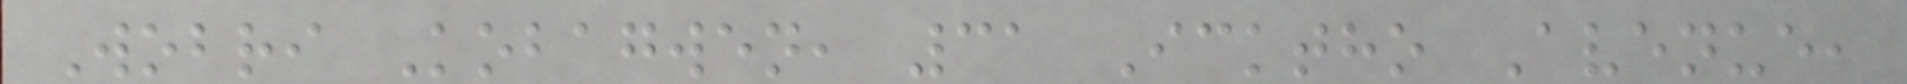Wobri Kobagwen, 31 Icktho Avenue,
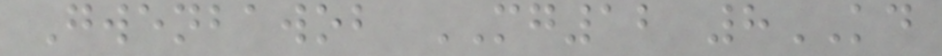Gwenbawob MG12 8KD
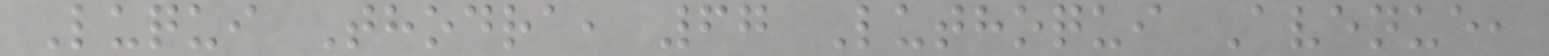Luqui Thodra, 67 Luthoqui Avenue,
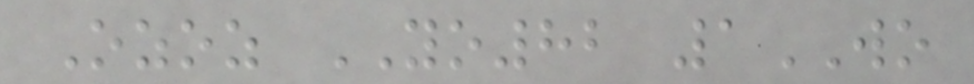Ozoz YO82 1WO
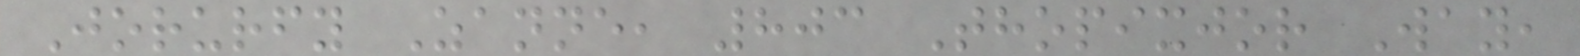Jorurfy Zanne, 803 Thopixjor Way,
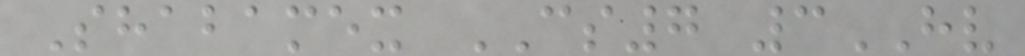Shabamex CS7 3HV
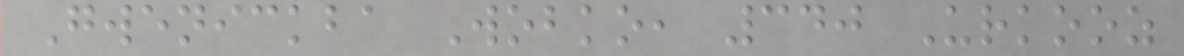Gwenickba Wobko, 340 Urkooz
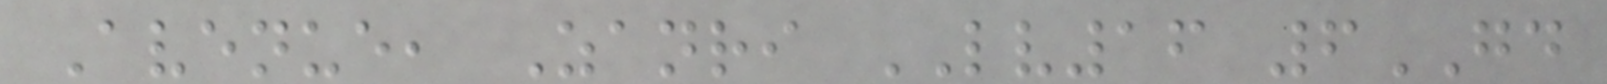Avenue, Zanri LV16 6GD
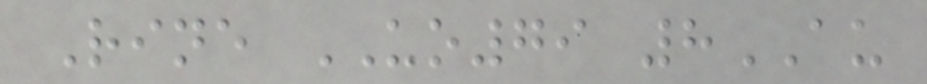Rine UO79 8AU
